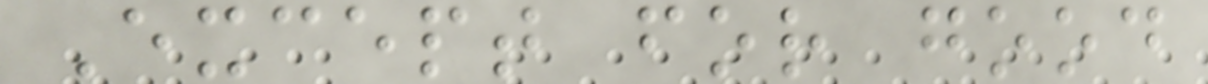Except for good
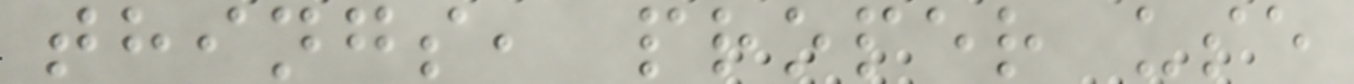things, proper use
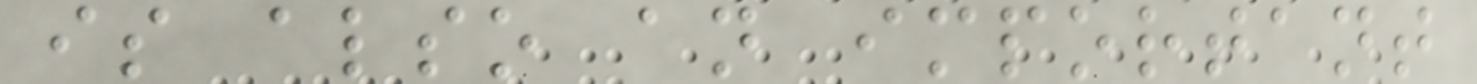is also an important
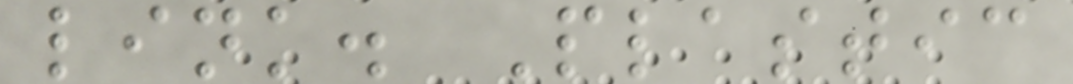link. Plastic
